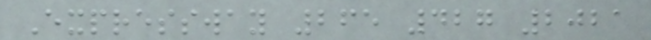Expressway 265 427 2021
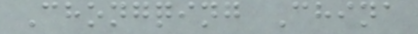Chongqing China
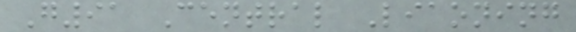G91 Central Liaoning
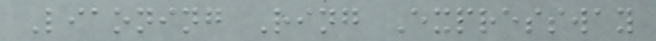Liaoning Ring Expressway
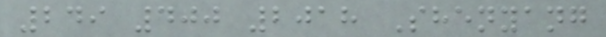249 400 2018 Shenyang
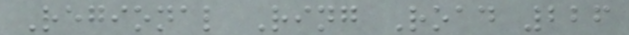Regional Ring Road 226
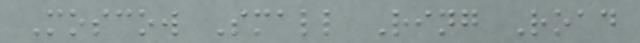Moscow Small Ring Road
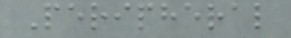Peripheral
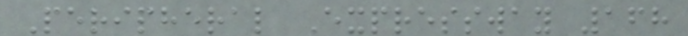Peripheral Expressway 168
